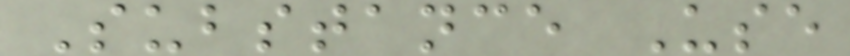Substance Use
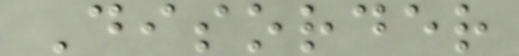Disorder
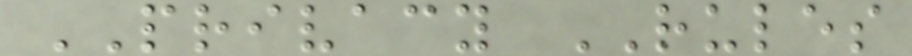PRIVACY RULES
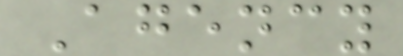Agency
